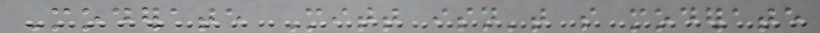Moderate Mitt isn't so moderate
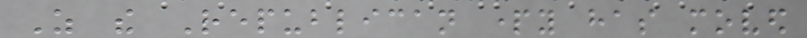As the Republican party has moved
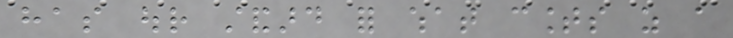has our standard for what counts as a
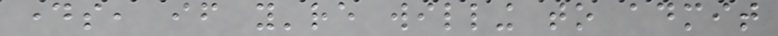days, if you're willing to admit
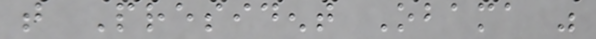that President Obama was
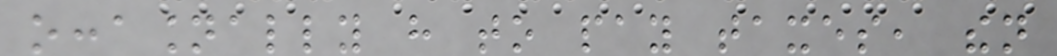occasionally have to pay taxes, then
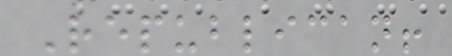Republican!
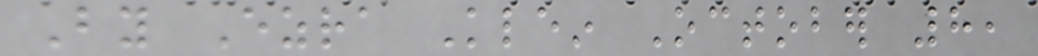By Ezra Klein October 8,
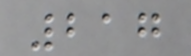217
